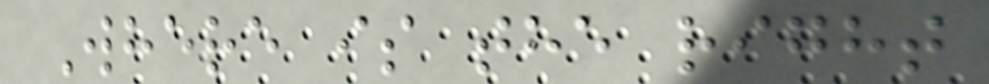Where is the right
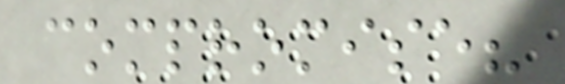compromise?
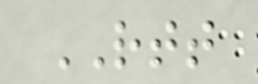RTT
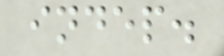indep.
